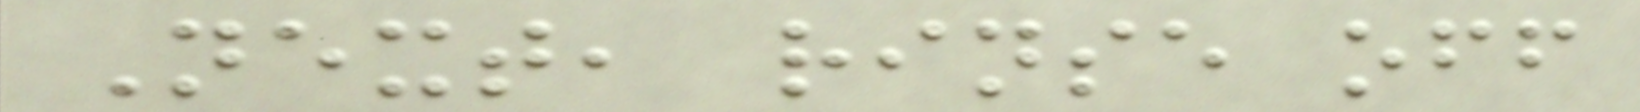Next, rinse off
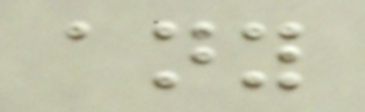any
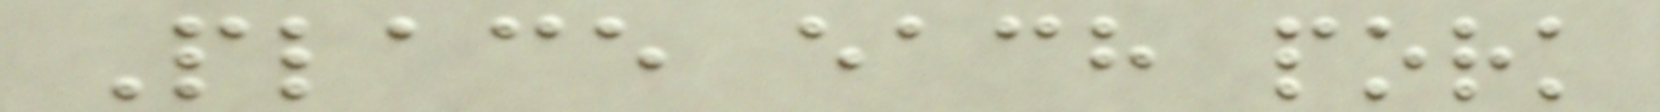Place each pork
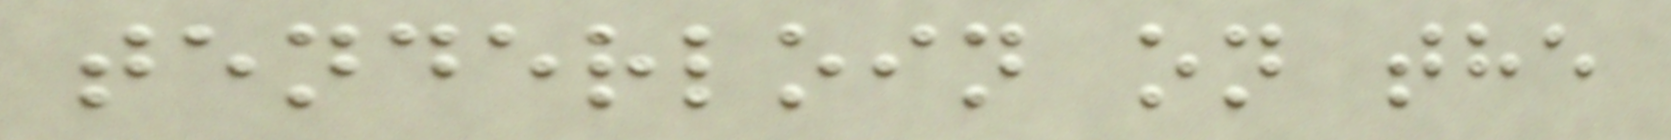tenderloin on the
